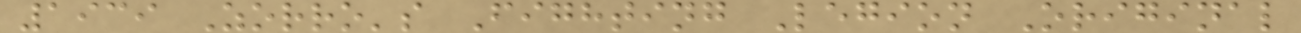1939 Zorro's Fighting Legion Original
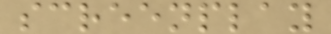screenplay
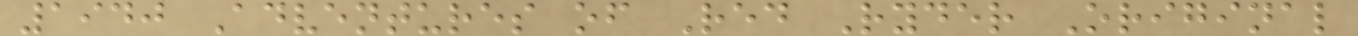1940 Adventures of Red Ryder Original
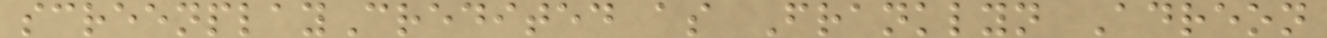screenplayCredited as Franklyn Adreon
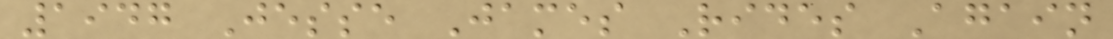1947 Jesse James Rides Again
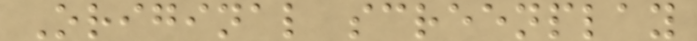Original screenplay
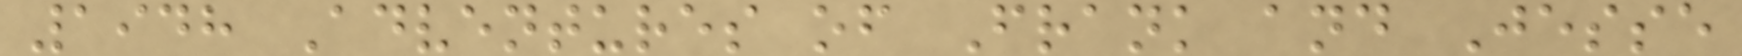1948 Adventures of Frank and Jesse
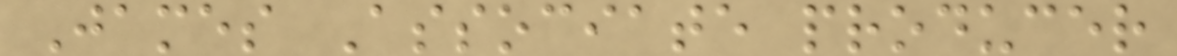James Associate producer
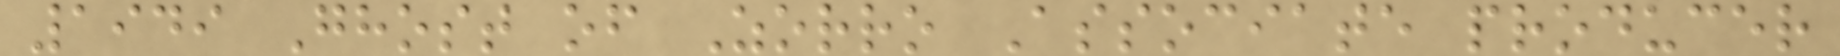1949 Ghost of Zorro Associate producer
